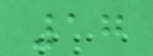17
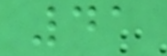41
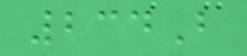234B
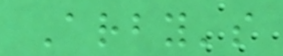Arby's
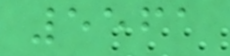5561
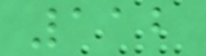112
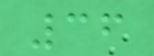36
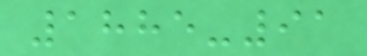1885-91
